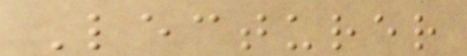Lecturer
